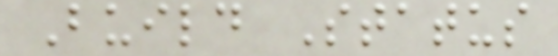Build Status
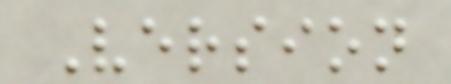Version
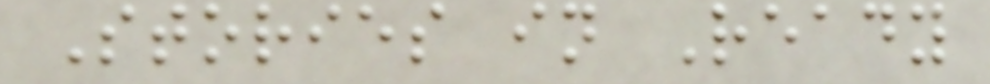Stories in Ready
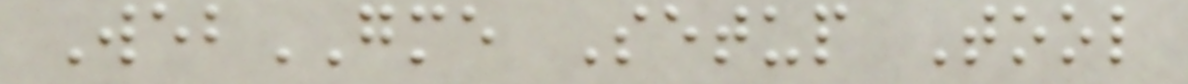WebGME Setup Tool
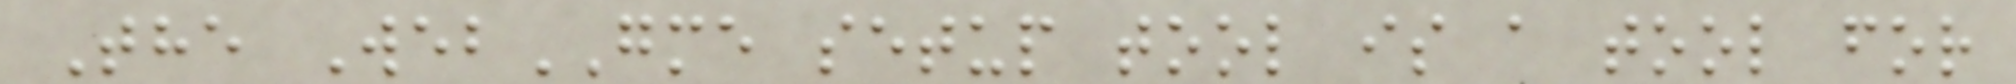The WebGME setup tool is a tool for
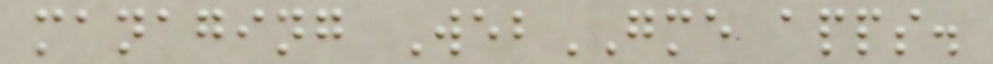managing WebGME apps.
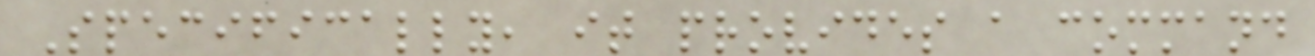Specifically, it provides a command
